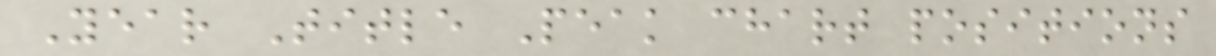Year Title Peak chart positions
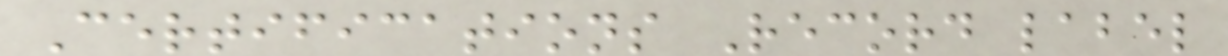Certifications Record label
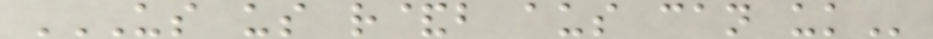US US R&B AUS CAN UK
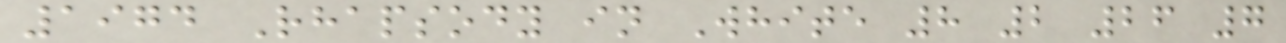1974 Rhapsody in White 8 2 26 7
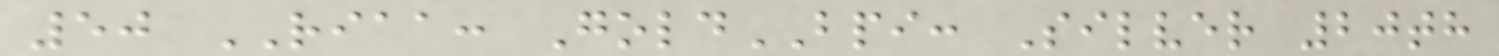50 RIAA: GoldBPI: Silver 20th
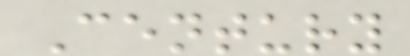Century
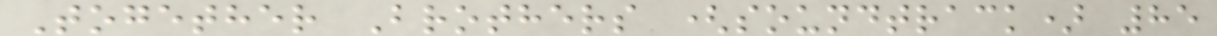Together Brothers (soundtrack) 85
